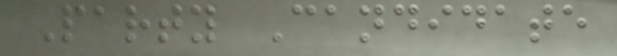Party Candidate
